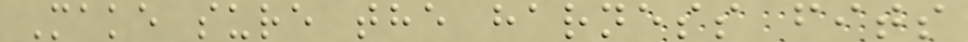Make sure the harness fits
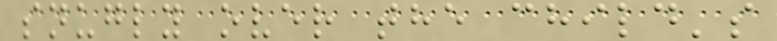snugly over the child's
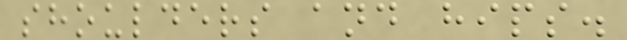shoulders and hips.
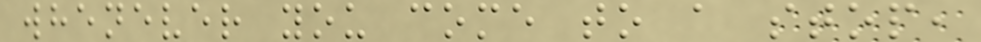whenever you come to a stop,
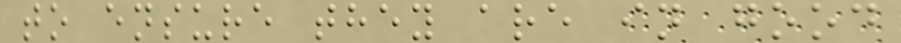to ensure they are in good
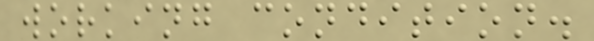working condition.
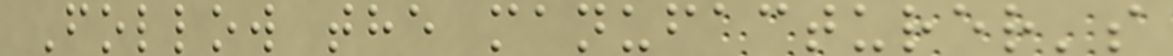Follow the manufacturer's
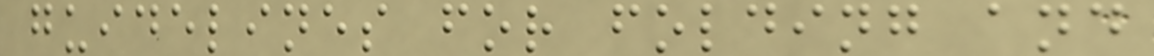guidelines for folding and
